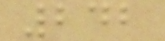242
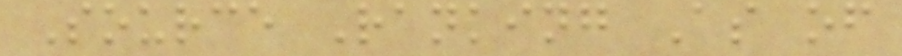Source Ranking As of
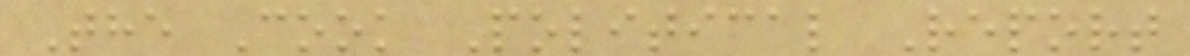The Cook Political Report
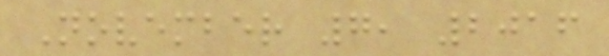November 7, 2016
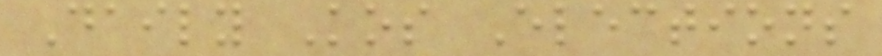Daily Kos Elections
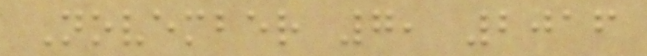November 7, 2016
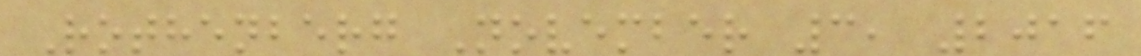Rothenberg November 3, 2016
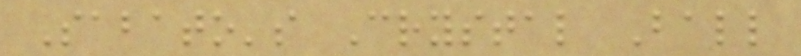Sabato's Crystal Ball
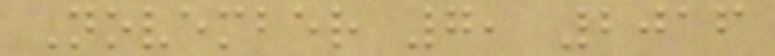November 7, 2016
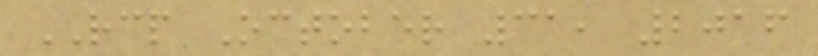RCP October 31, 2016
